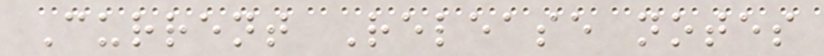Current Release notes
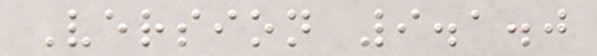Version 9.1.0
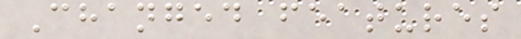Changed features
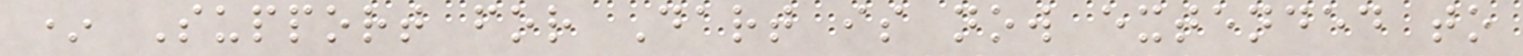* Support for Dart is now extended to
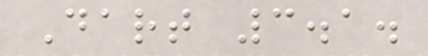Dart 3.1.
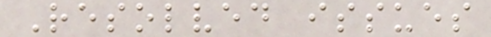Resolved issues
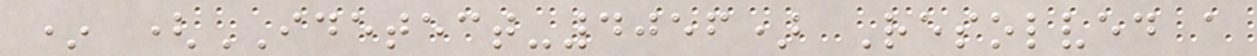* (IDETECT-4056) Resolved a
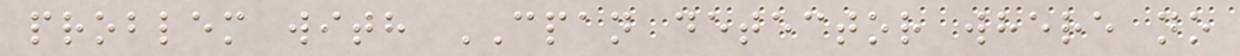problem with CPAN detector where no
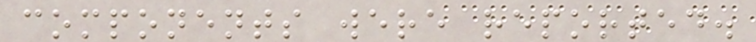components were reported.
